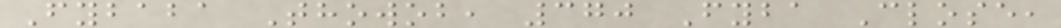Fybaba Thowob, 370 Fyba Close,
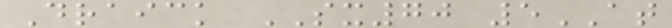Draick SX70 5AT
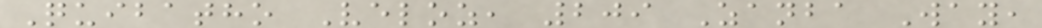Quibatho Veloz, 209 Zanba Way,
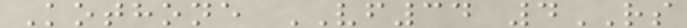Kothone VF34 4RS
